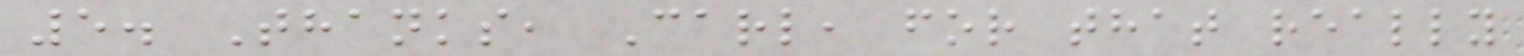5. Thanks, Carl, for that really
